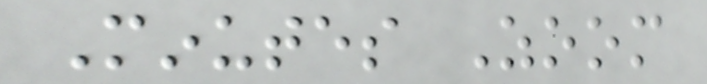Minutes Zoom
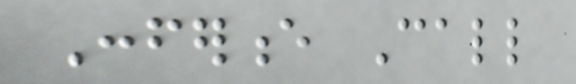Conference Call
